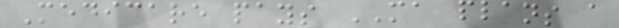Medicare pays MA plans a
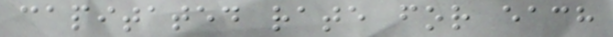capitated rate for each
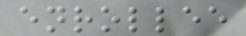enrollee
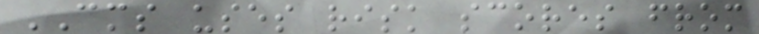CMS uses risk scores from
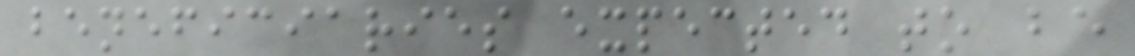beneficiaries expected to be
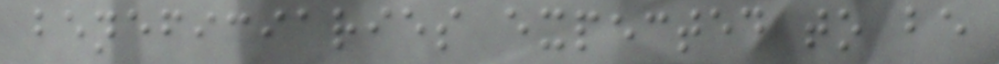beneficiaries expected to be
